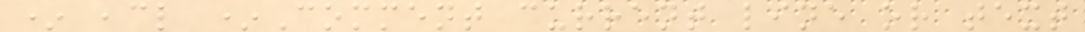* ,cl *Comment current line or text
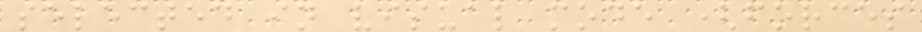selected in visual mode (forces
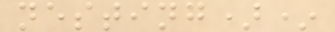nesting)*
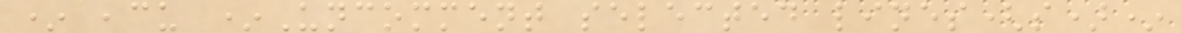* ,cu *Uncomment selected lines(s)*
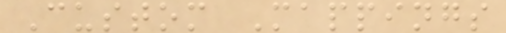Custom Mappings
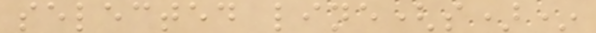selected line(s)*
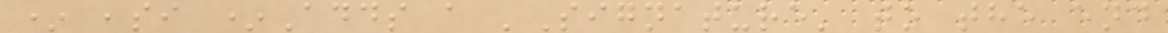* ,si *Adds a 'Signature' to the end
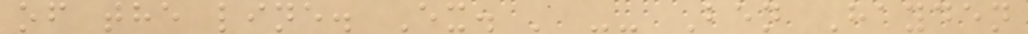of the line. Ex. ' -- Ben Hayden
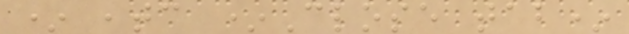* ,tc *Close tab*
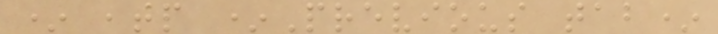* ,tp *Previous tab*
